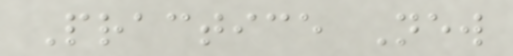Practice New
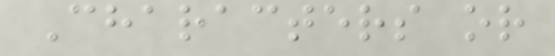Characters or
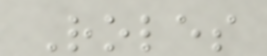Roles
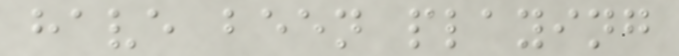have been playing
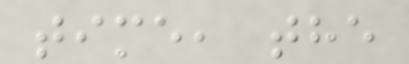time, the
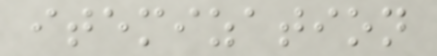itemization
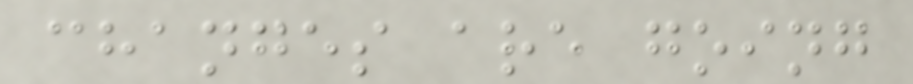changes are going
